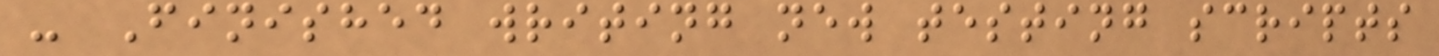- Finished writing new testing scripts
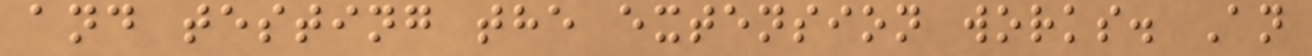and testing the extension works. An
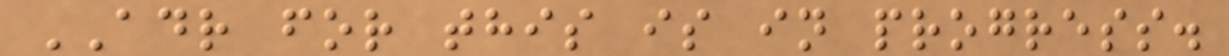ADR for this is in progress.
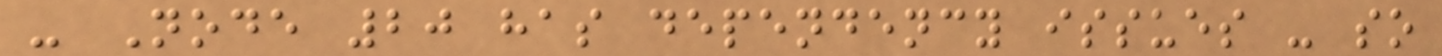- Node 20 has dependency issues - so
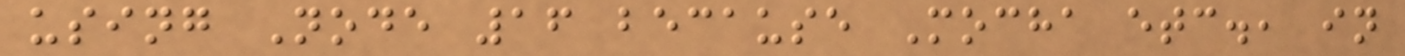using Node 16 because Mocha etc., in
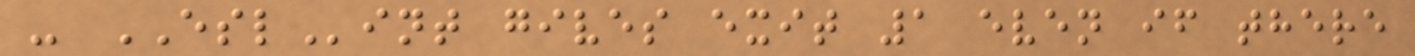- ESLint gives exit 1 even if there
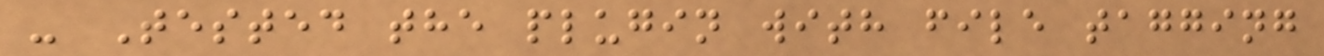- Tested the plugin with file tagging
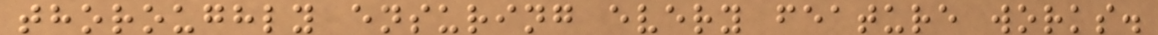thoroughly ensuring every feature works.
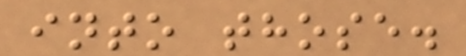into those.
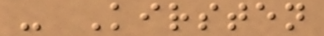- Kirsten
